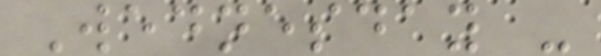Wednesday -
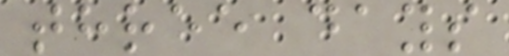three days
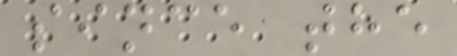since the
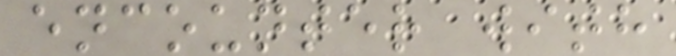encounter with
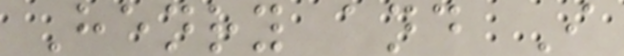Henry and I
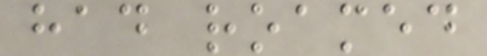had roamed
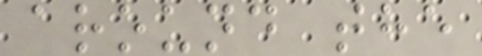around the
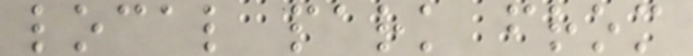local park from
